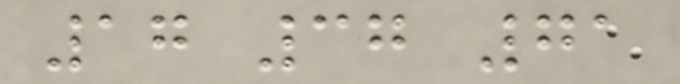17 37 71
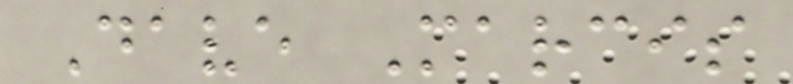Dave Marcis
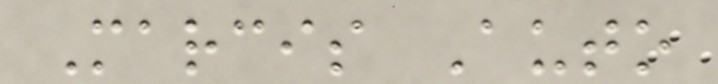Marcis Auto
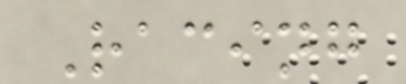Racing
